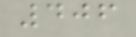406
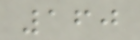160
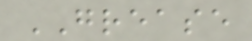GREASE
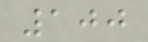100
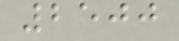2500
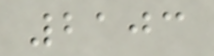2103
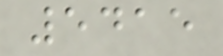5415
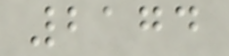2174
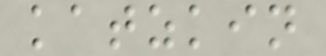katzkin
